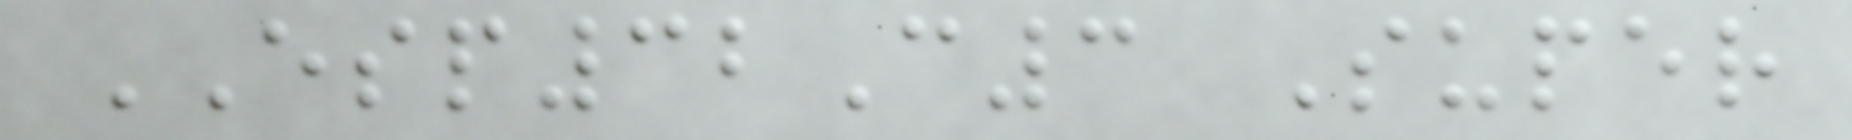ESP32C3 Super
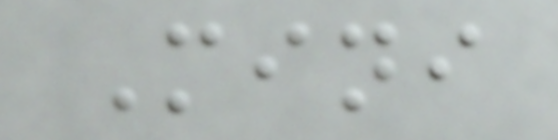Mini
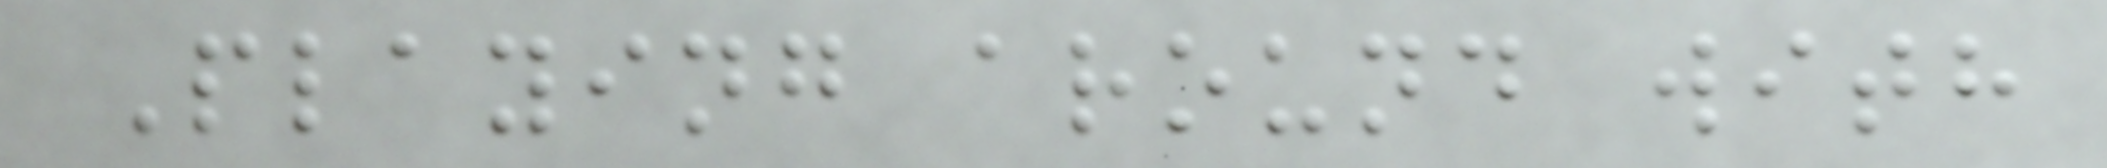Playing around with
